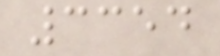3354
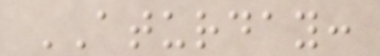ATURDAY:
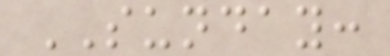SUNDAY:
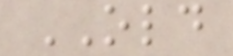OLD
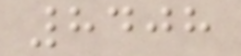8408
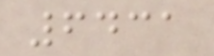6431
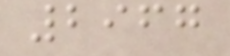2967
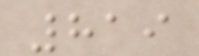819
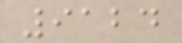9124
